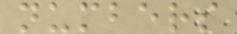numbers
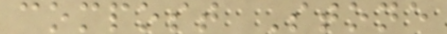compost Stone
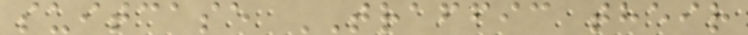suitcase TRAFFIC their
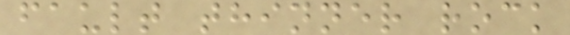fault thinner rock
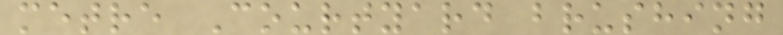metre Courtyard brushing
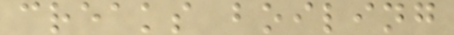creaks boiling
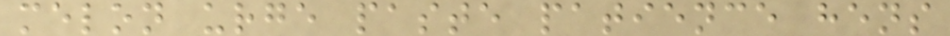melon urge paste patience hens
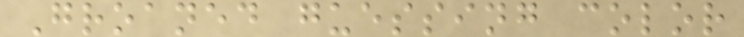Groaned guessing color
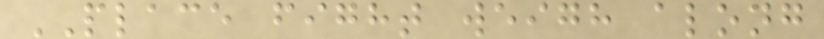PLACE fight weigh along
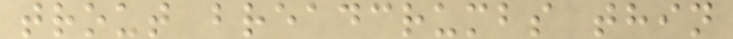trout breadcrumbs thin
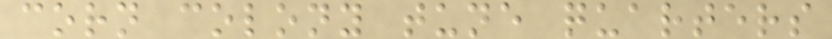corn colony tune quarters
